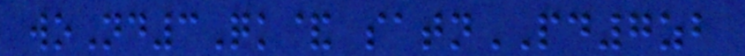woNd3Qk& satnPD7zb
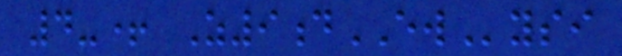4-+ Z9dEWysi
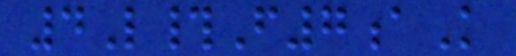4L#F7aK
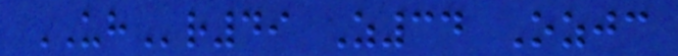UHr49 Z34 Ozjc
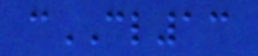cCL13
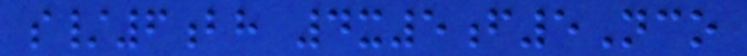s/6bh 4x5f5Nco
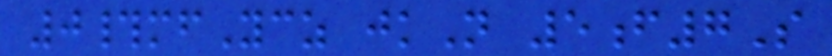0#mfYcz jkN 5f7S
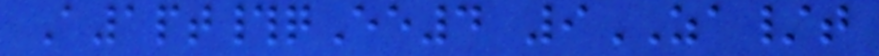A1pt#qEe4 9ZA/t
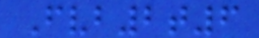Fvb2t6
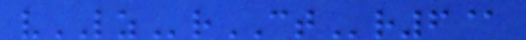vLZrCTr6@
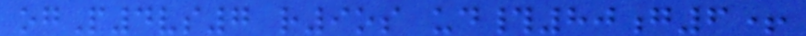ogP4vs7 r9os ud#80g6+
